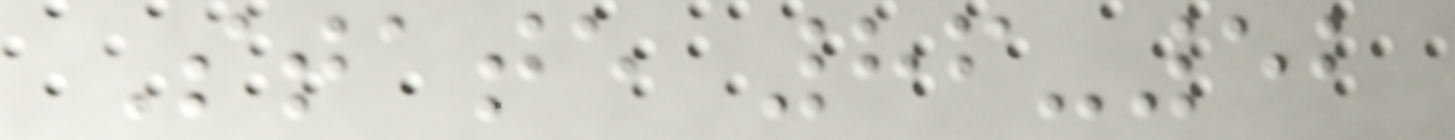State 86-52
